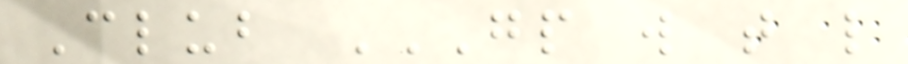Club GP W T L
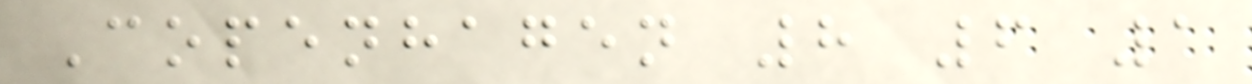Copenhagen 8 6 1
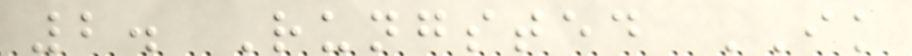2. Rungsted IK
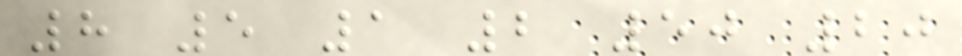8 5 1 2 50 20
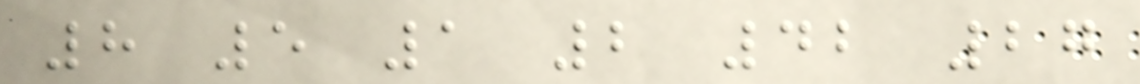8 5 1 2 42 27
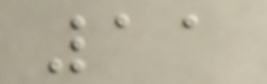11
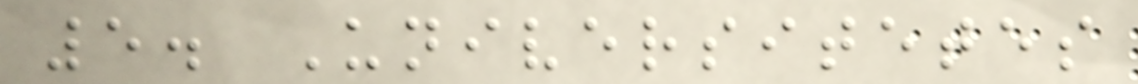5. Universitetes
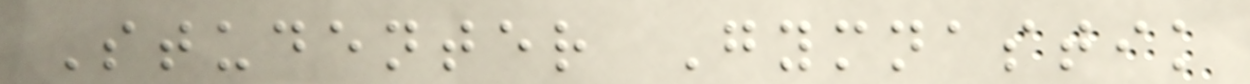Studenter Gymnastik
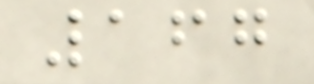167
